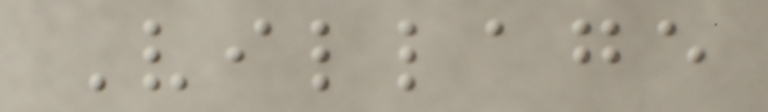Village
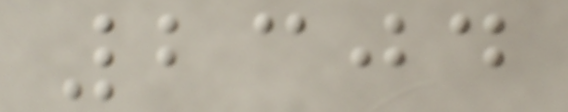2304
